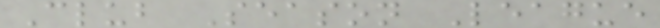Club Season League
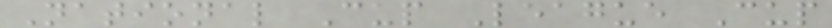National Cup League Cup
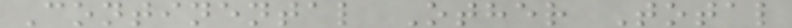Continental Other Total
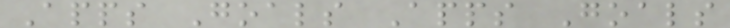Apps Goals Apps Goals
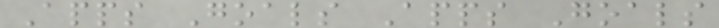Apps Goals Apps Goals
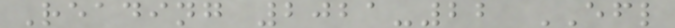Reading 2021-22 EFL
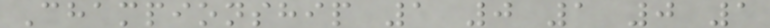Championship 1 0 1 0 1
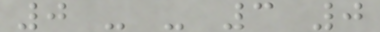0 - - 3 0
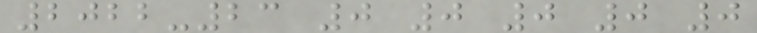2022-23 0 0 0 0 0
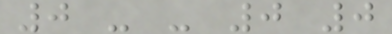0 - - 0 0
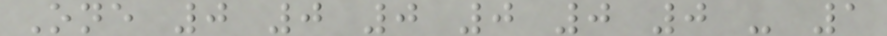One 0 0 0 0 0 0 - 1
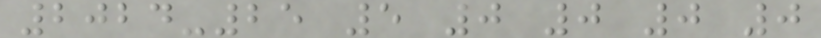2024-25 5 0 0 0 0
